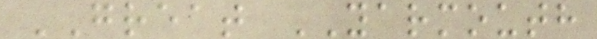GREAT YARMOUTH
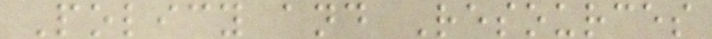Policy and Resources
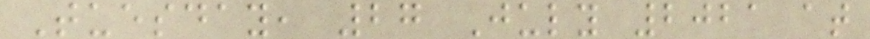Tuesday, 27 July 2021 at
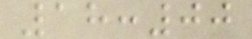18:00
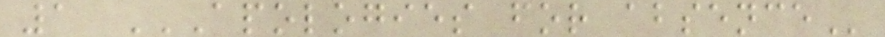1 APOLOGIES FOR ABSENCE
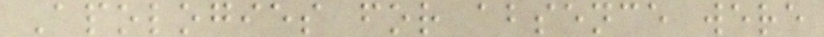Apologies for absence were
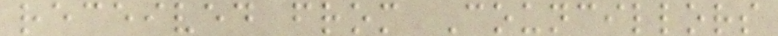received from Councillors
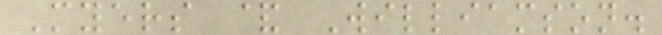Myers & Williamson.
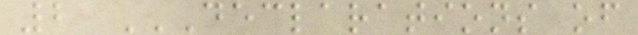2 DECLARATIONS OF
